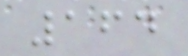164
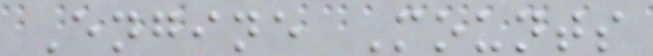Engine Mounts
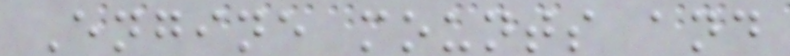Engine mounts and
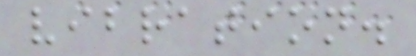vibration.
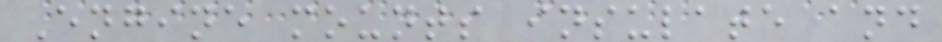Engine mounts insulate and
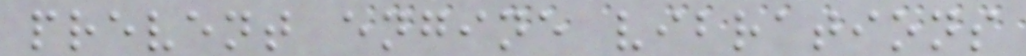prevent engine vibrations
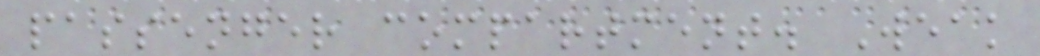passenger compartment. Weak
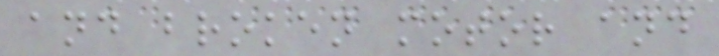and broken motor and
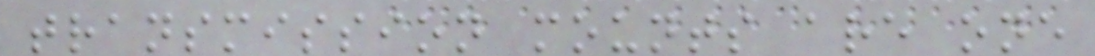transmission mounts are one
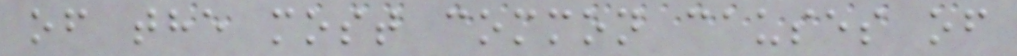of the most common causes of
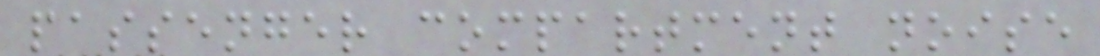passenger compartment noise
